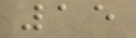15
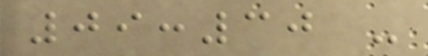09:30 -
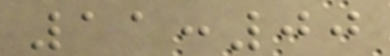11:00
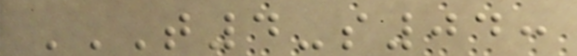T4-S04:
